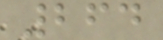264
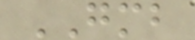GMB
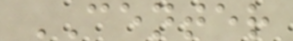CENTER
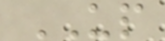UP
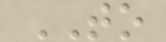TO
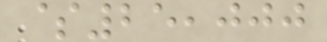$25,000
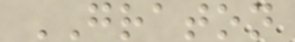GRATON
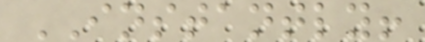INSTANTLY!
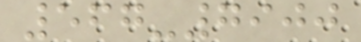567-7900
